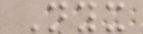Nyx
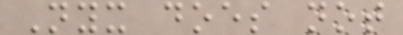Nyx does not
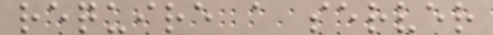require a server
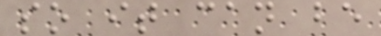so it can be
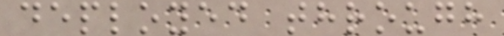deployed through
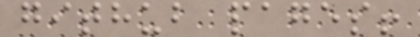github pages!
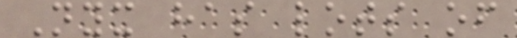Nyx has lots of
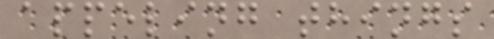appeling things
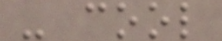- cool
